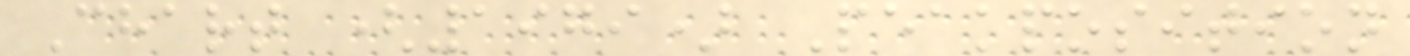Chart (1979) Peakposition
